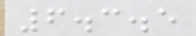6.3.5
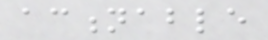actionable
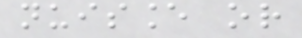nuisance or
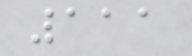111
